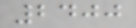2400
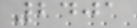2401
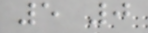5 0
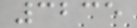3235
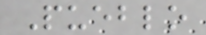Pueblo
